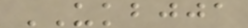UKBJJA
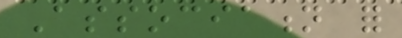Association for
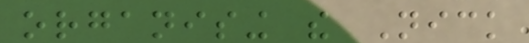organising the Nick
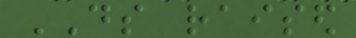DS raised
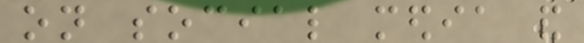on social media and
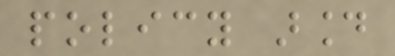policy around
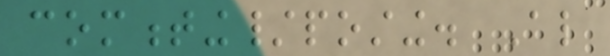commenting/posting. Also
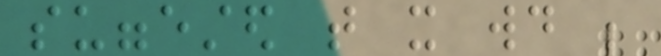suggested that it would be
